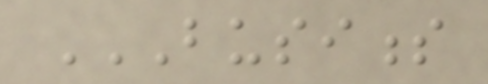BUSINESS
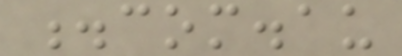.com.au
